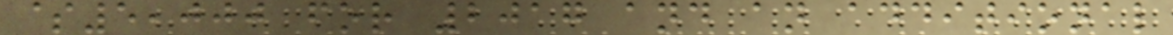$5,000 for 2017 and an additional
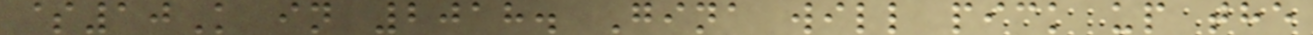$10K in 2018. Gina will pick up the
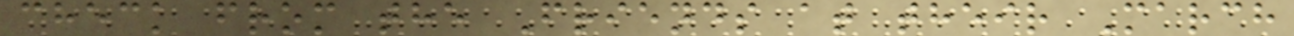check from the Friends at their March
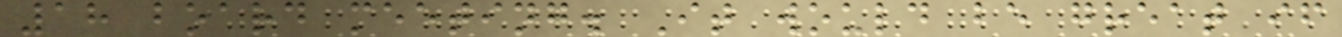18 board meeting. It would be great if
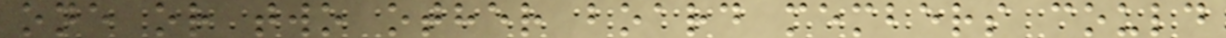one or two other board members could
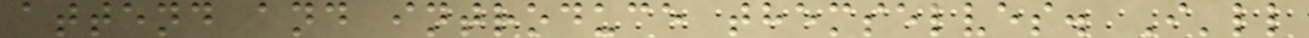attend and introduce themselves. I'll
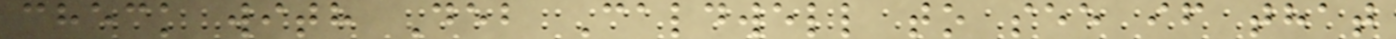check with Deb Caldwell to see if that
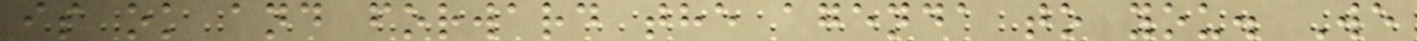is ok and forward the agenda to you. We
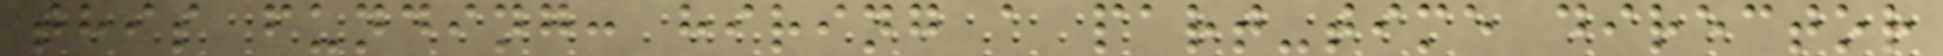this funding: hiring a part-time director
